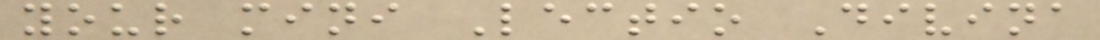your mini Lectio Divina
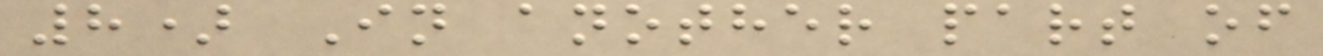8) In another part of
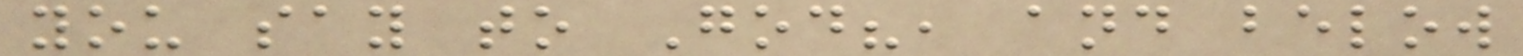you say to God?, and below
